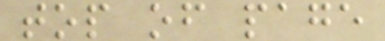top of page
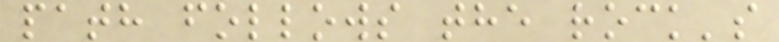path follows the rock's
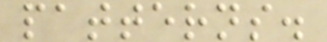patterns.
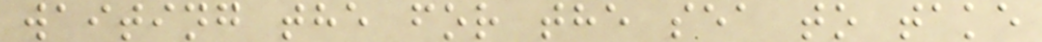waiting the for the sea to take
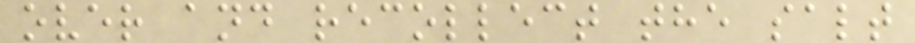over and recollect the salt
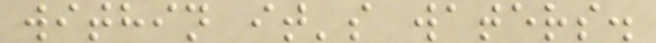within it's waters.
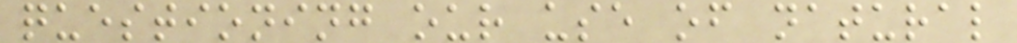questioning our use of natural
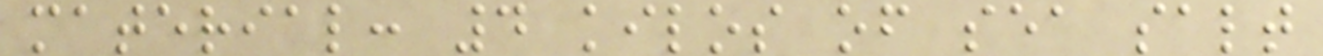material: 4 kilos of sea salt
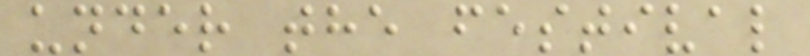under the festival
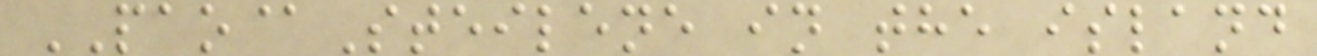PAO@Steilene in the island
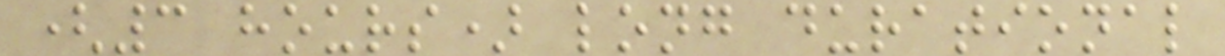(3 hours) long durational
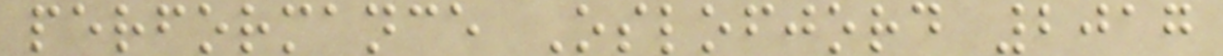performance Oslofjord 2017
